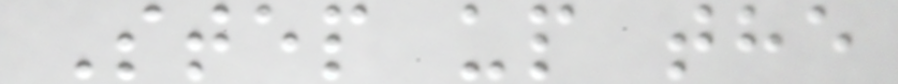Step up the
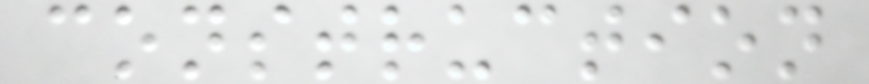construction
